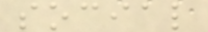social
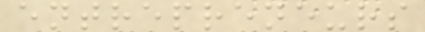entrepreneurs
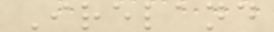Ireland
